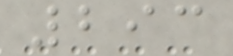293
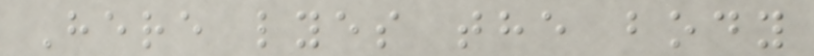Here lyes the body
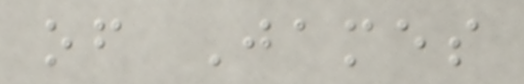of James
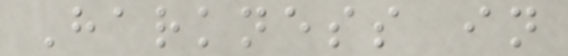Harkness in
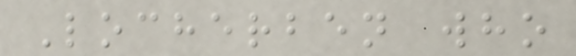Locherben who
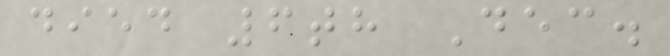died 6th Dec.
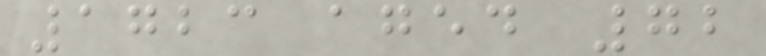1723 aged 72
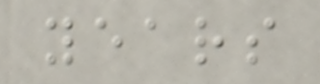years
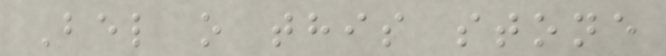Bel o this stone
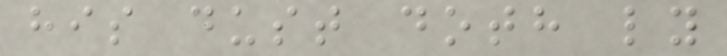his dust doth ly
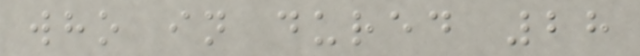who in dured 28
